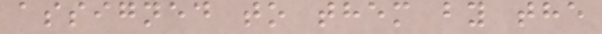assigned to them by the
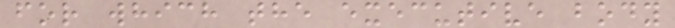for which the executive body
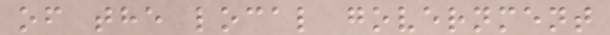of the local government
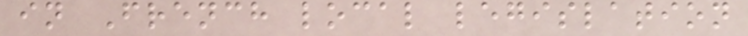in French local legislation
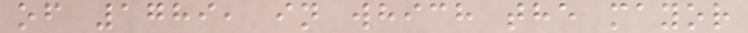of 1789, in which the mayor
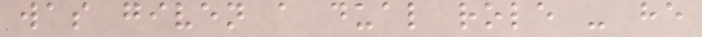was given a dual role - he
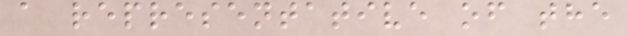a representative of the
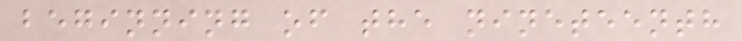beginning of the nineteenth
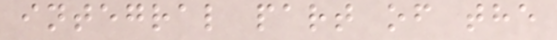integral part of the
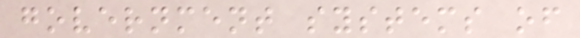government systems of
